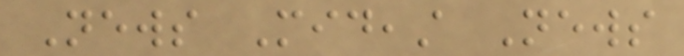News Mideast News
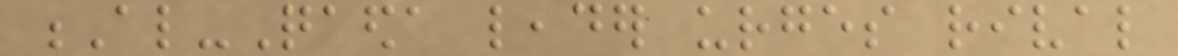Al-Qaeda leader urges rival
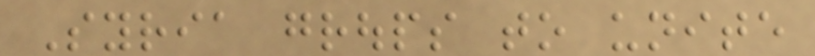Syria groups to unite
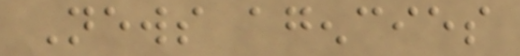News agencies
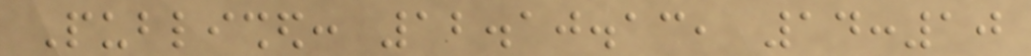Published: 12.10.13, 14:10
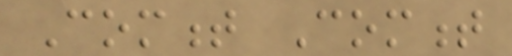Comment Comment
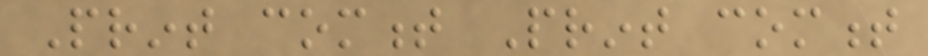Print comment Print comment
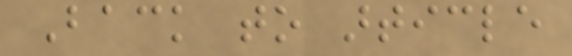Back to article
